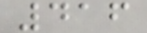416
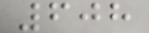608
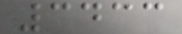3433
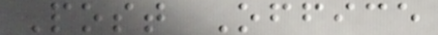Post Office
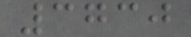3730
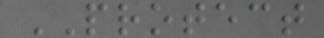PROTECT
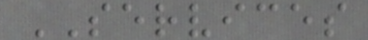SERVICES
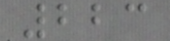223
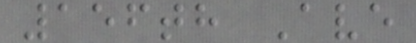156th Ave
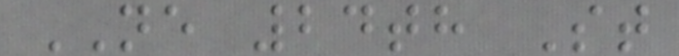NE 24th St
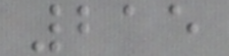215
